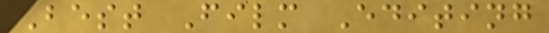Best Film Editing
